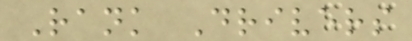Rank Drivers
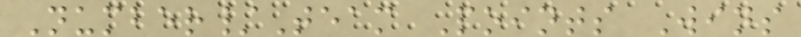Number/Team Points Wins
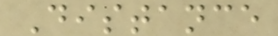Distance
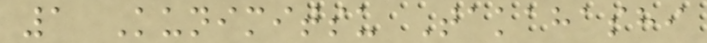1 Kunimitsu Takahashi
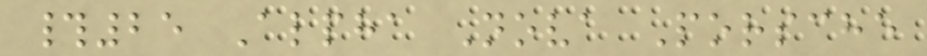#25 Alpha Nova Porsche
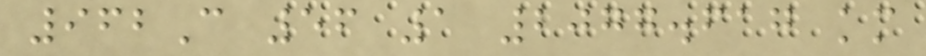962C 56 1 2077.617 km
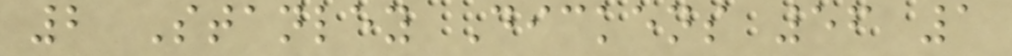2 Stanley Dickens 56 1
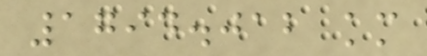1794.012 km
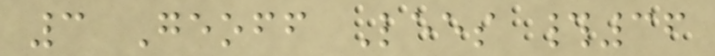3 Geoff Lees #36
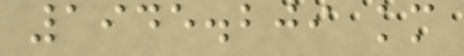1945.209 km
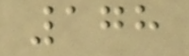178
